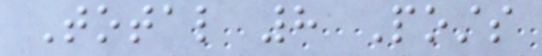Total 8 Posts
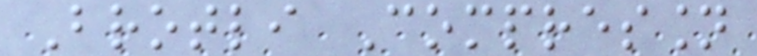Brotli Compression
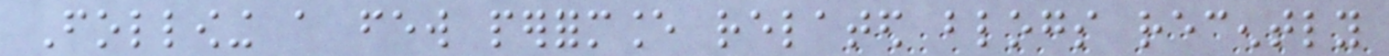Following a few performance related blogs recently
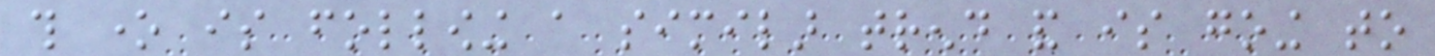this one is following a similar trend and is going to
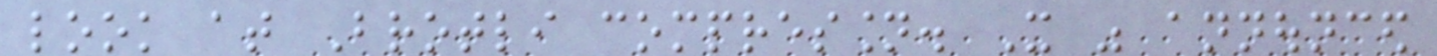look at Brotli compression. It was announced
